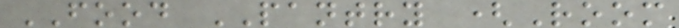FOOD PANTRY (Room
